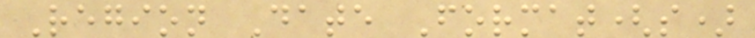Region Date Format(s)
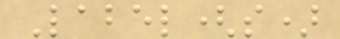Label(s)
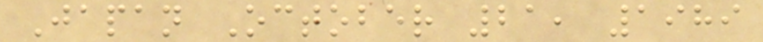Japan October 21, 1989
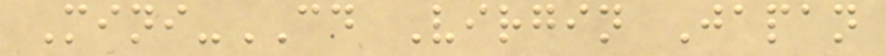Mini-CD Virgin Japan
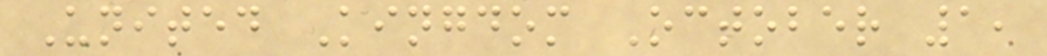United Kingdom October 1,
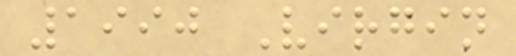1990 Virgin
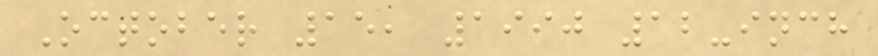October 15, 1990 12-inch
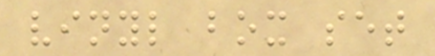vinyl box set
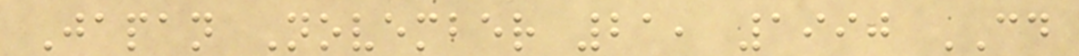Japan November 21, 1990 CD
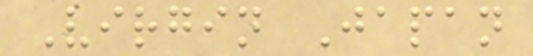Virgin Japan
